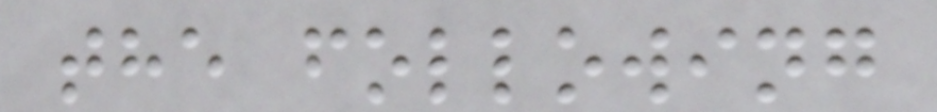the following
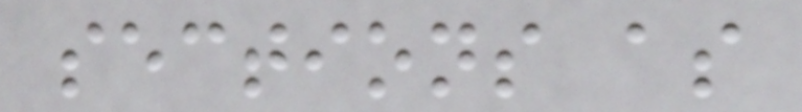sections as
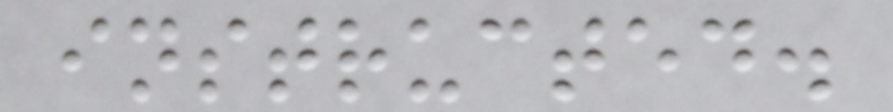instructed.
